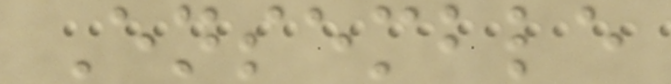Ensemble
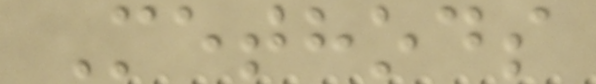Methods
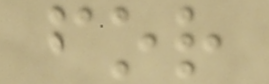for
